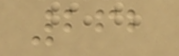262
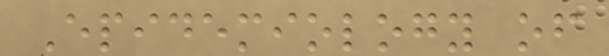Epidemiology of
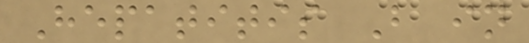Hepatitis B in
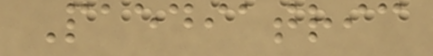Paediatric
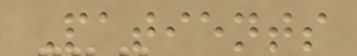Patients
